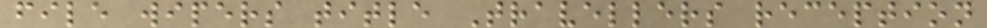file wipers title Travellers reception
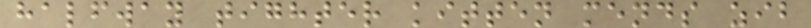halfway tighter kitten mends zib
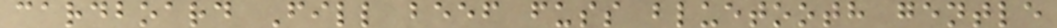cardboard Fill beef fuss bluetooth gentle
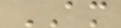AM
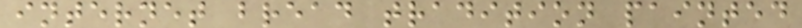internet bread tradition painted
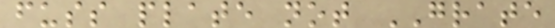fuss plate not GRATE
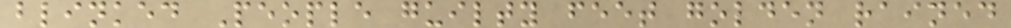blinked People guilty feet golden rained
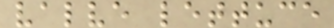valve lettuce
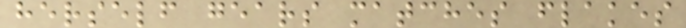herself gears matches flakes
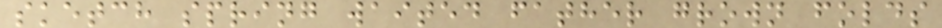sketch spring waited father grown folds
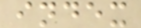index
